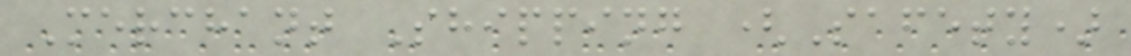Merchant Shipping (Safety)
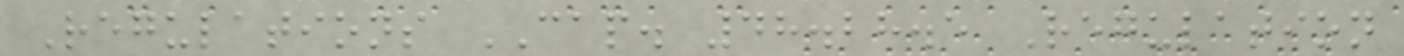Regulations CAP. 48.28.5 Regulation
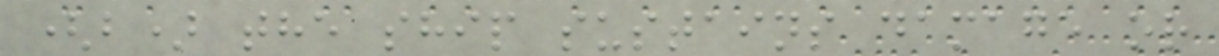(b) the ship sustains damage or
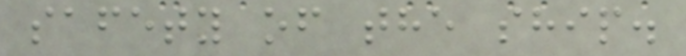safety of the ship.
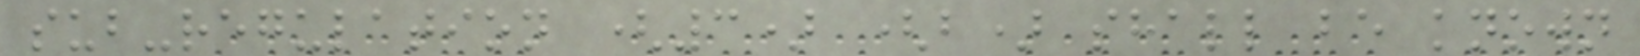sub-regulation (3) (b) shall be known
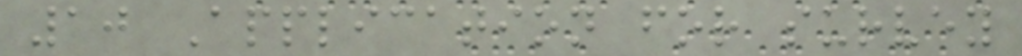10 Application for survey
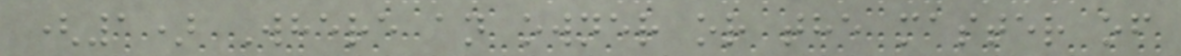(1) Where an owner or the master of
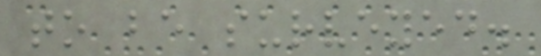to be surveyed.
